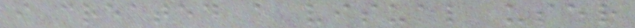i created a visual user
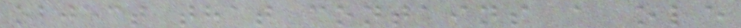object that contains a ole
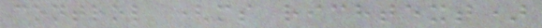control (ms richtext)
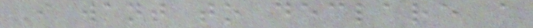I want to declare a
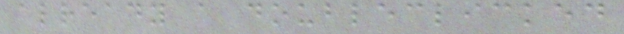already a doubleclicked
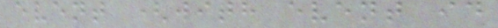event (with event id
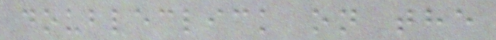doubleclick on the
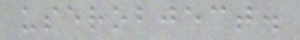userobject.
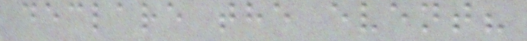declare the event?
